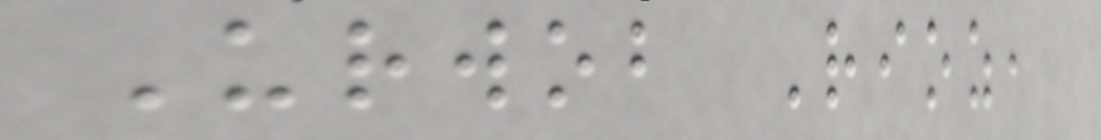Urwob Rioz,
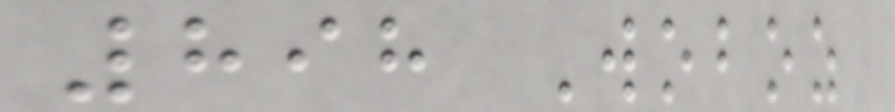898 Woboz
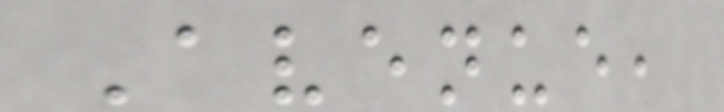Avenue,
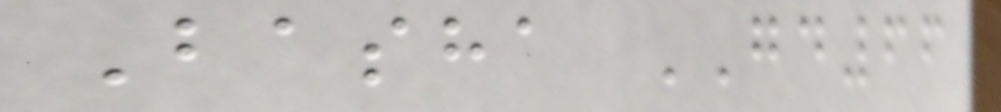Basha GD66
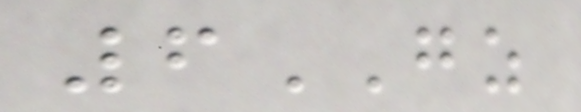6GZ
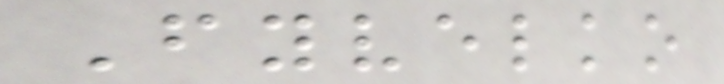Fyvelko
